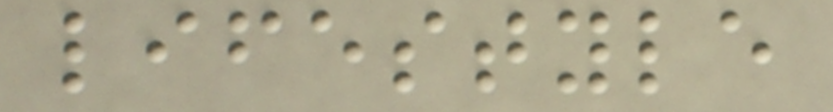lifestyle
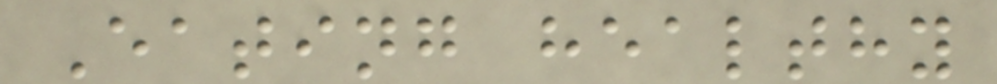Eating healthy
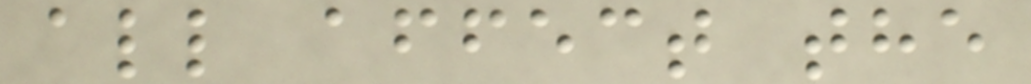all affect the
